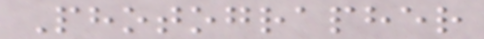Photographer
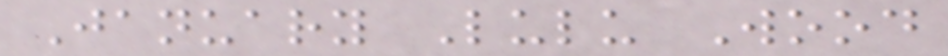January Lulu Wood
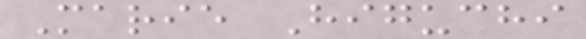Marie Higuchi
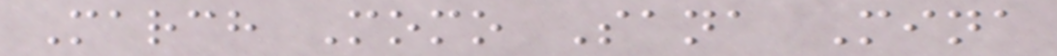March Momo Sana Mina
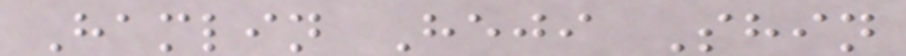Hamlin Heji Shin
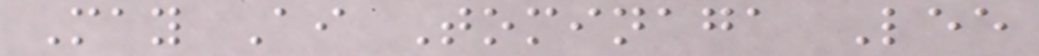May Ai Tominaga Lee
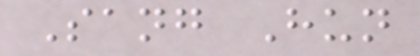Sang Hun
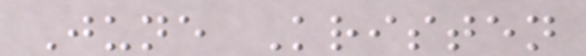June Kristen
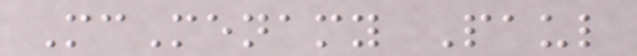McMenamy Paul
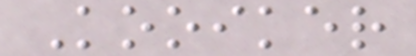Kooiker
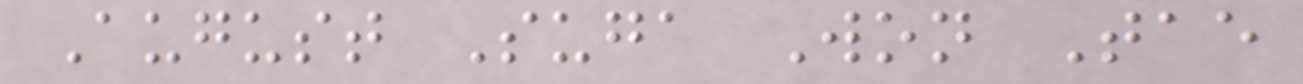August Suga Won Tae
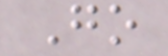Go
